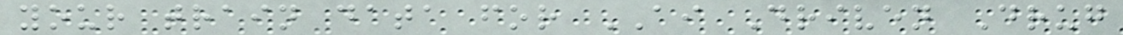your train data for AI Driven Drug
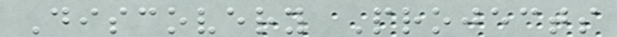Discovery Projects
